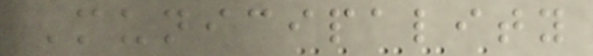Municipality
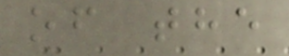of the
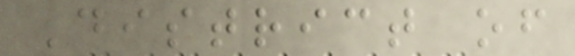District of
